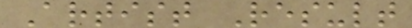Artist Result
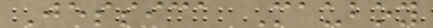Jessica Mauboy
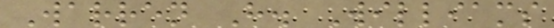Warren H. Williams
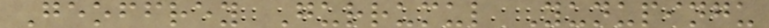Geoffrey Gurrumul Yunupingu
